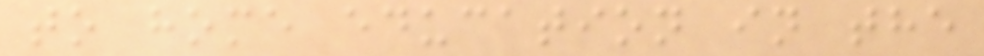to home education in the
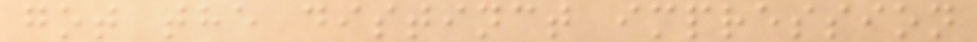got the distinct impression
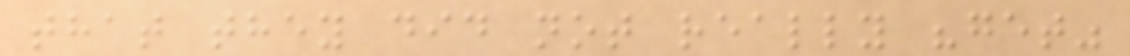that they did not really "get"
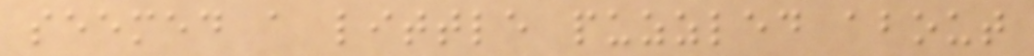seemed a little puzzled about
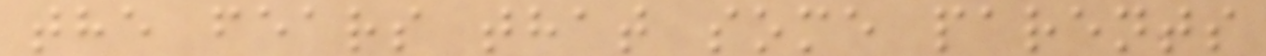the fears that some parents
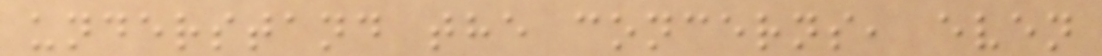understand the concerns, even
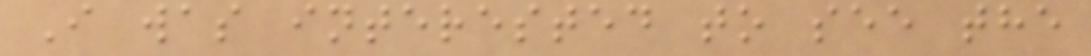I was interested to see the
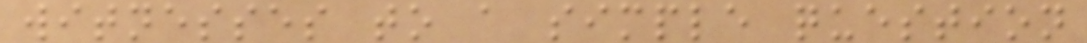witnesses to a simple question
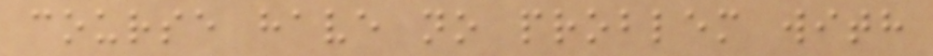course have no problem with
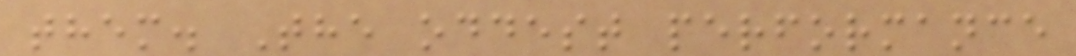them. The oddest performance
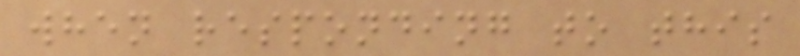when responding to this
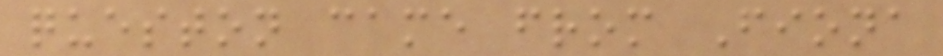queston came from Fiona
